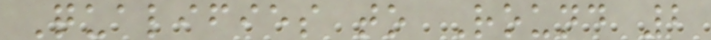Qualifies to Round 2
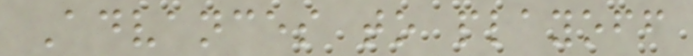Advances to playoff
